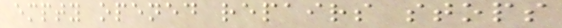empty opened repairs stops
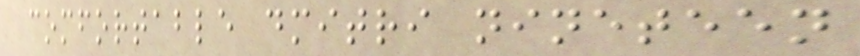comfortable dmitri nineteen
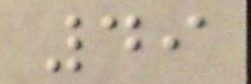49
